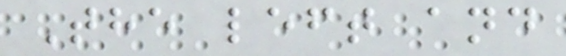The left and
